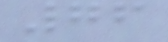76
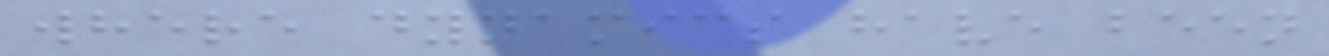where dynamics have been
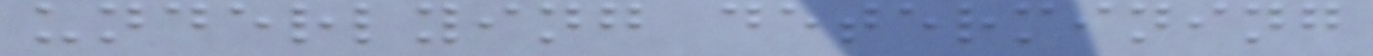underlying determining
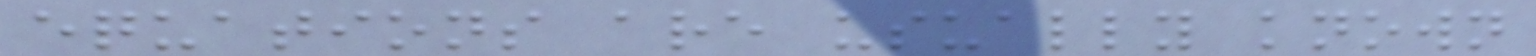equations are usually known
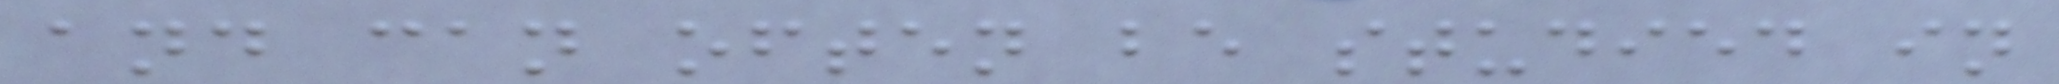and can often be studied in
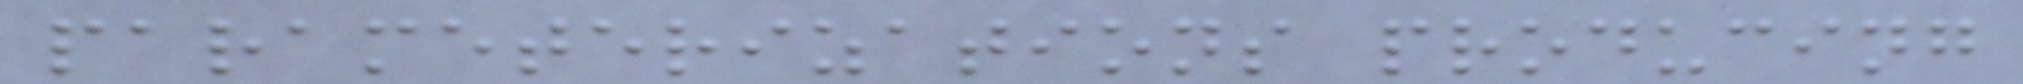parameterizations producing
